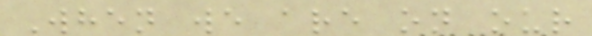When we are on our
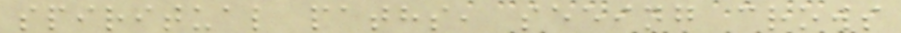spiritual paths, seeing crows
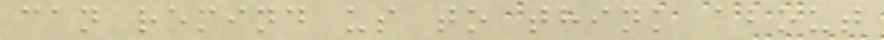can remind us to think about
